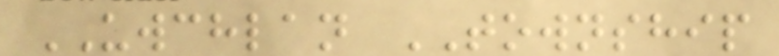UWCHLAN TOWNSHIP
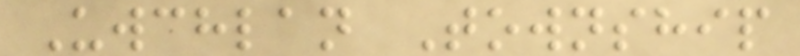Uwchlan Township
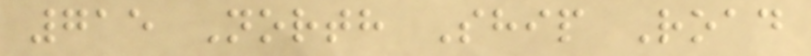715 North Ship Road
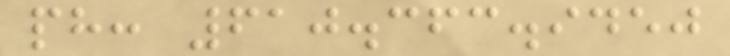ph: 610.363.9450
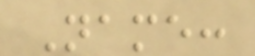Name:
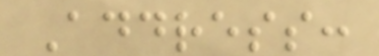Address:
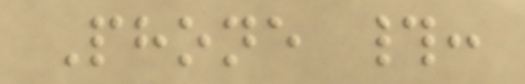Phone #:
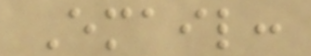Email:
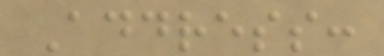Address:
